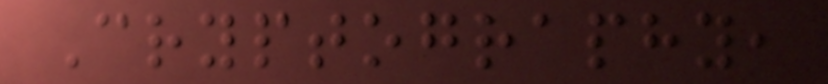Cryptography,
